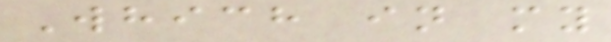Which in my
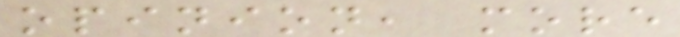opinion, more
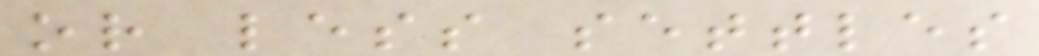or less settles
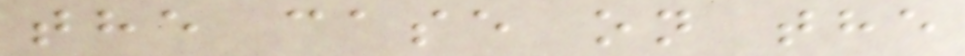the case on the
